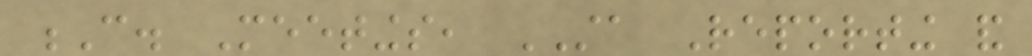C. Meetings, STA Reporting and
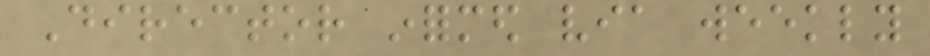Director informed via weekly
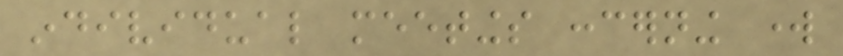individual meetings concerning work
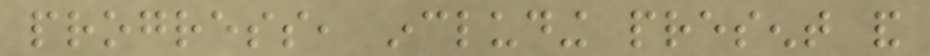progress, including present and
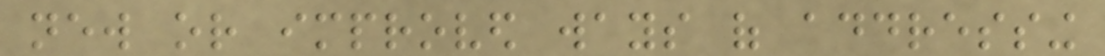new or improved ways of addressing
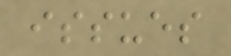issues
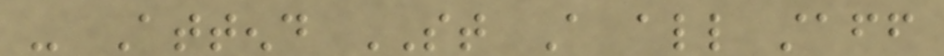- Attend ST A all staff
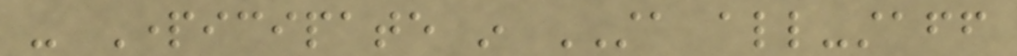- Participate in STA all-staff
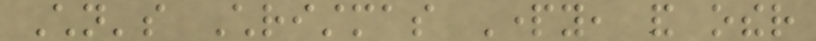Children's Christmas Party, and other
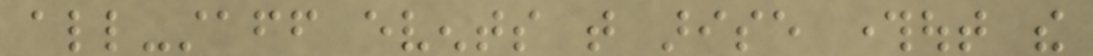all-staff events that arise throughout the
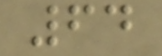64
